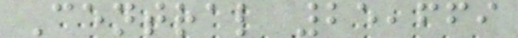Central 25,669
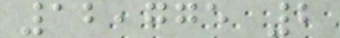12,775 2
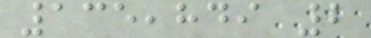135,849 2
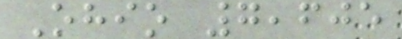Ohio 7,605
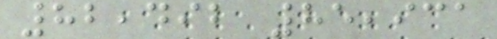82,492 85,931
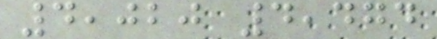4,020 4,474
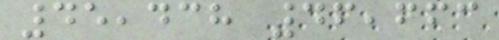45,438 46,663
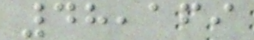48,169
